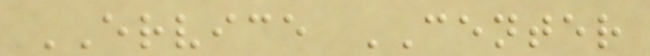ERVICE CENTER
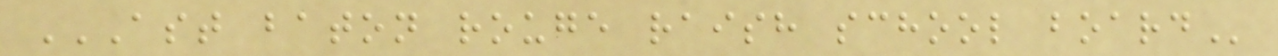AST BATON ROUGE RAISH SCHOOL BOARD
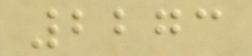2273
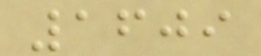1609
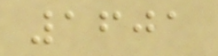1601
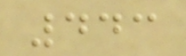443
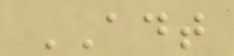ADT
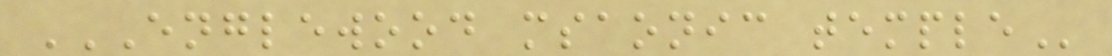ENGLEWOOD MSAONIC TEMPLE
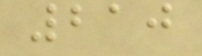210
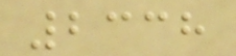2338
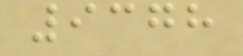9378
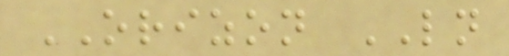ORIZON LN
